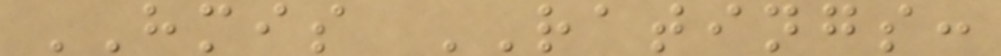HMIS RATINGS:
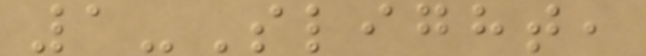1-Slight,
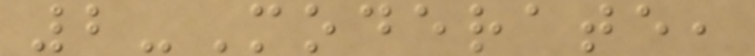2-Moderate,
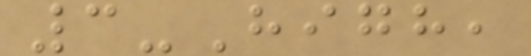3-High,
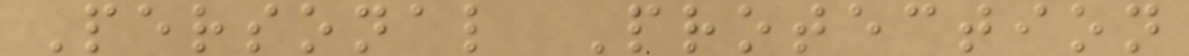Personal Protection
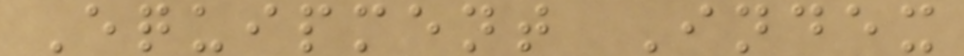Equipment Index
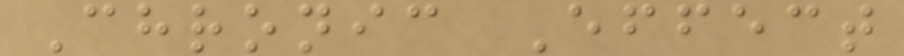Chronic Effect
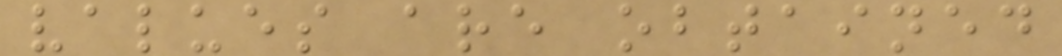values are obtained
